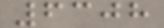6308
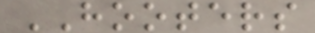HOOTERS
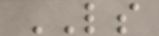LS
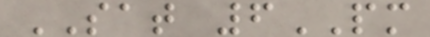SAT 6PM
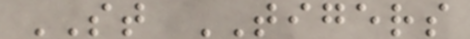ST TIGERS
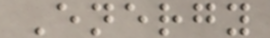Energy
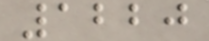1220
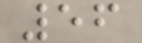56
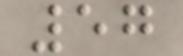57
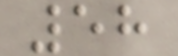58
